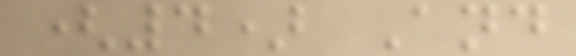(4) And
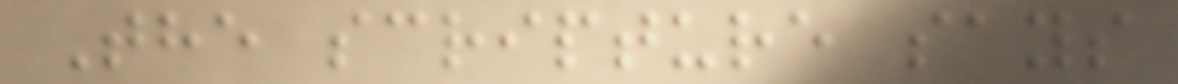The scripture says
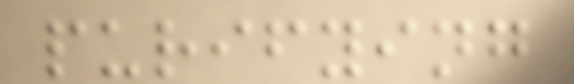purifying
